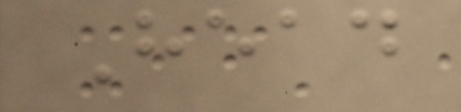Head
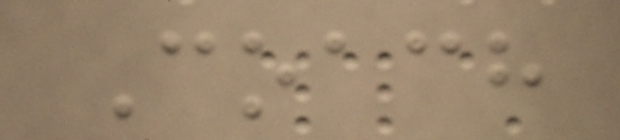Coach
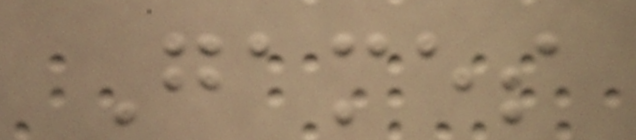Games
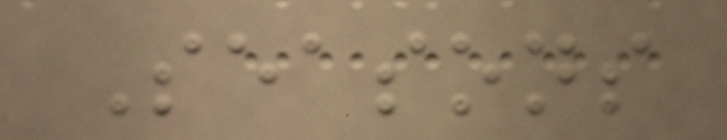Seasons
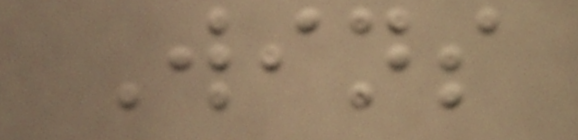Wins
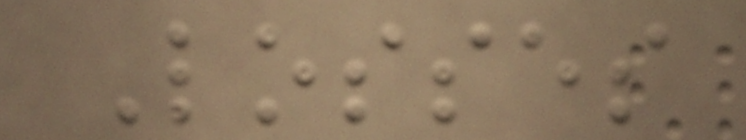Losses
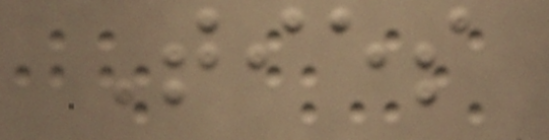Ties
